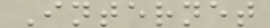Internet
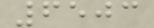6503
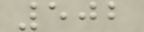502
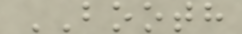BOOTH
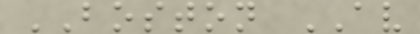BOSTON AV
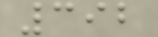392
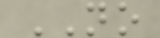NO
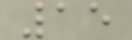15
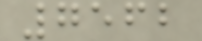7562
